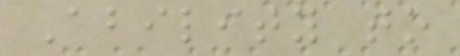Ability to
